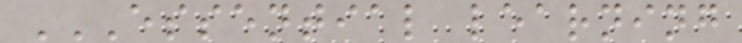ESSENTIAL LEARNING
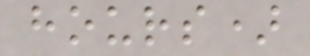hours)
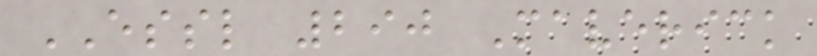ESSL 290 Maverick
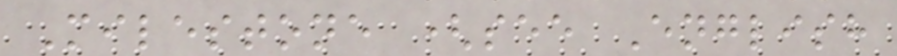Milestone (see English
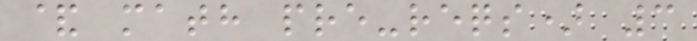& math pre-reqs) 3
